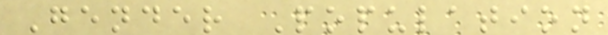Gender Population
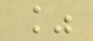%
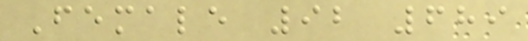Female 92 689
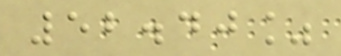52.40%
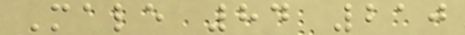Male 84 210
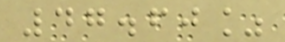47.60%
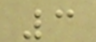3
